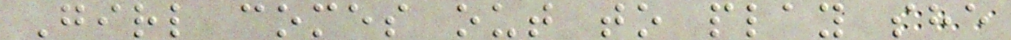Girl comes out to play she
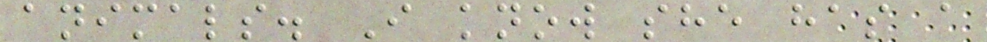animals. I know she has a
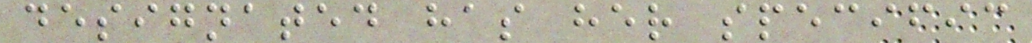designated has her specific
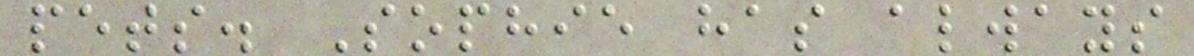pets. Sophie has always
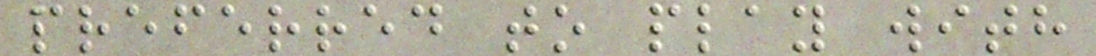preferred to play with
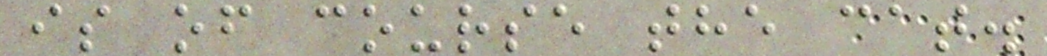is of course the cat.
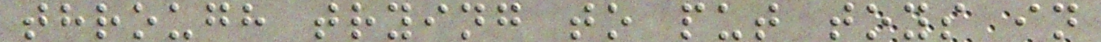through trying to put toys in
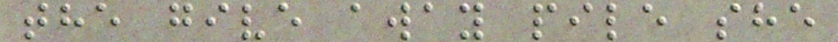the give away pile she
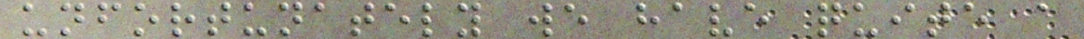unfortunately we have quite a
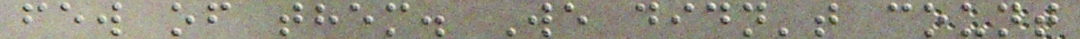few of them. We didn't count
